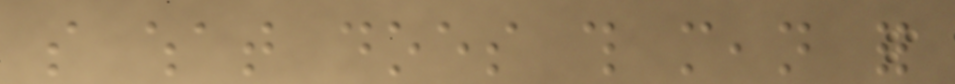so what does this mean for
